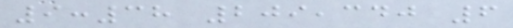9:38 209,340 6
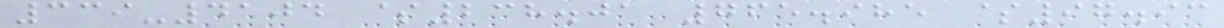339-4104 $238.01 765.985 $97.93
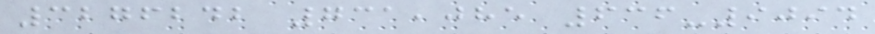3276242 731,085 636-9094
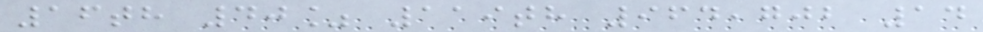16th 40% 119th 964,702 14
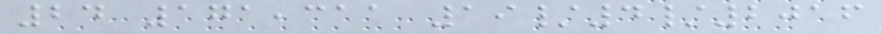24 171,311 19/4/2016
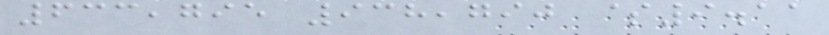633,795 938,790 $9.11
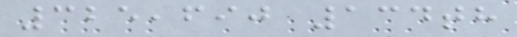325,690 134th
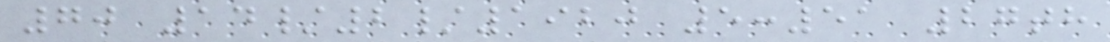70 14/2/1920 5:51 27th
